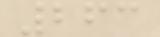263
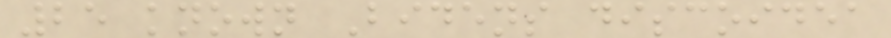25 known Bidens discoidea
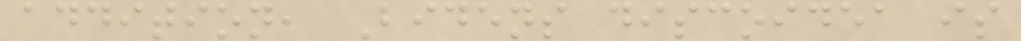addition, Bidens discoidea is
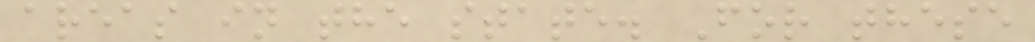areas in the state. For these
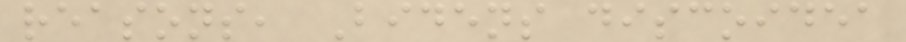reasons, Bidens discoidea
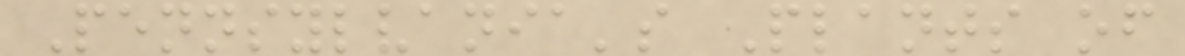Pennsylvania's Plants of
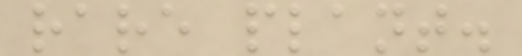rare plant.
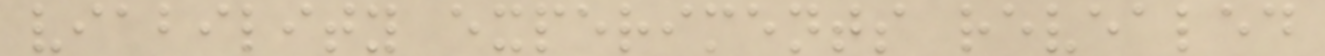viability experiments revealed
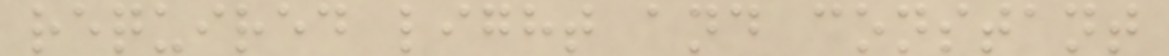required light and constant
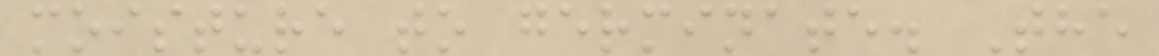moisture to germinate. The
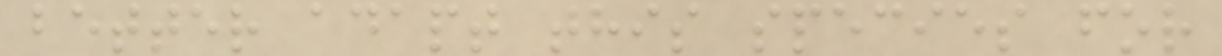better adapt this species for
